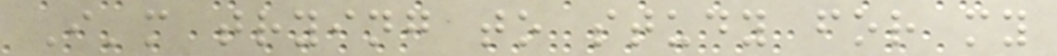I'm trying to study for my
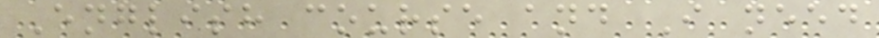English course and I need
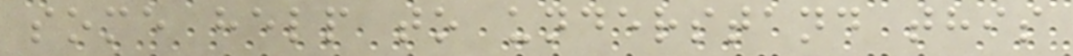some help to understand this
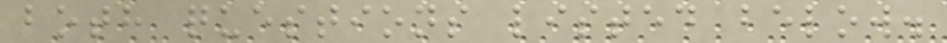both questions listed below.
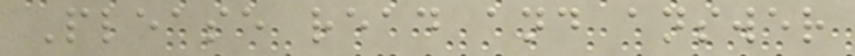Please read and answer
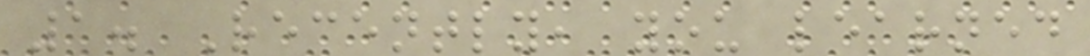1. Recently, you learned
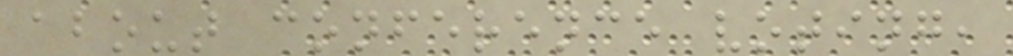about conference voting,
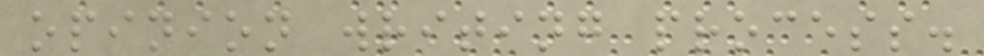opinion writing process.
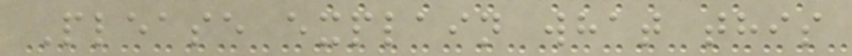Please explain what this
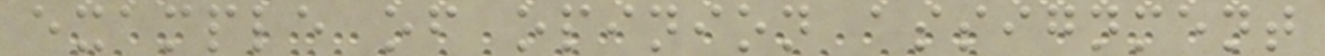example of opinion assignment
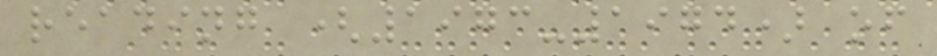reading (1973-1974) of
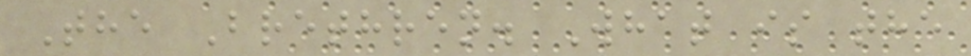The Brethren. What is the
